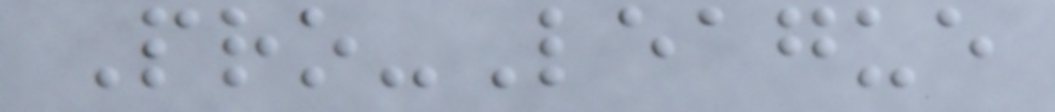Pro-League
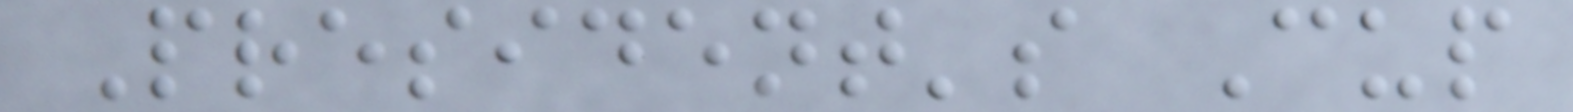President's Cup
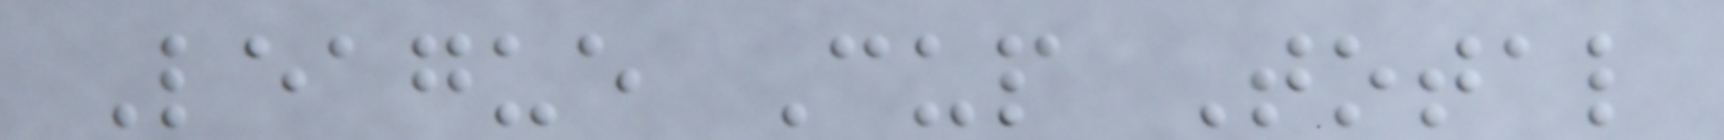League Cup Total
